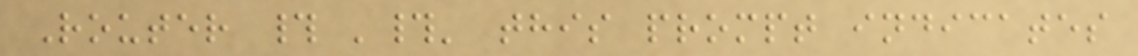Router # '#' this prompt indicates
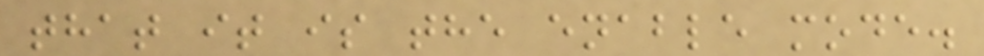that it is the enable mode.
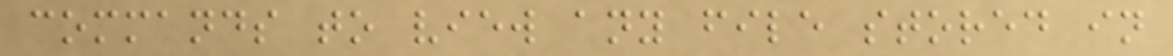commands to view any file stored in
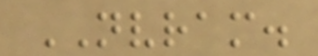NVRAM.
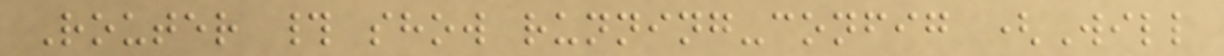Router # show running-config (Will
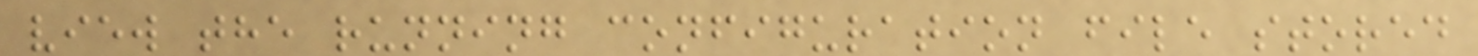view the running configuration file stored
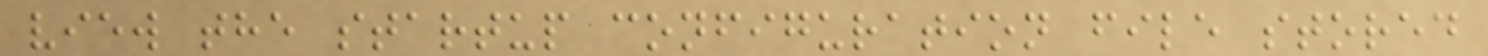view the startup configuration file stored
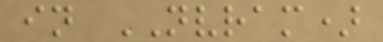in NVRAM)
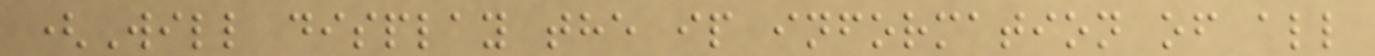(Will display the ip information of all
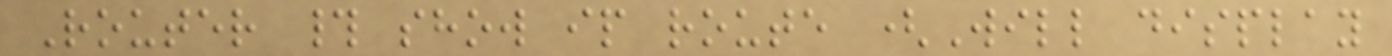Router # show ip route (Will display
